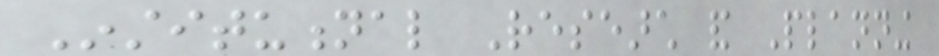Institutional Research and Planning
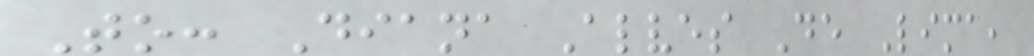To: Diana Alves De Lima,
